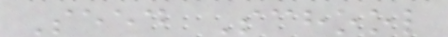Seed School
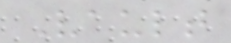Vault
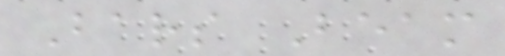Bars Beam
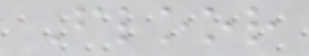Floor
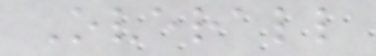Overall
